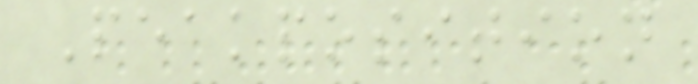Peakposition
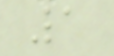1
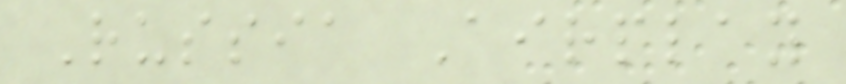Russia Airplay
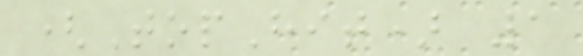(TopHit) 1
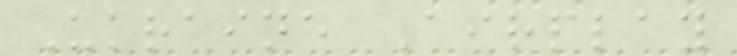Ukraine Airplay
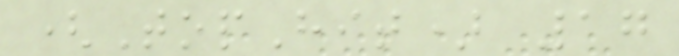(TopHit) 17
